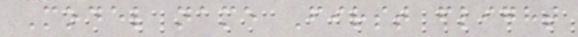Model name First flight
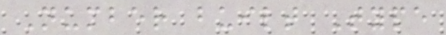Number built Type
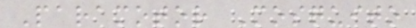Paramotor Mosquito
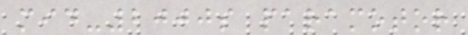mid-2000s paramotor
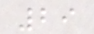29
